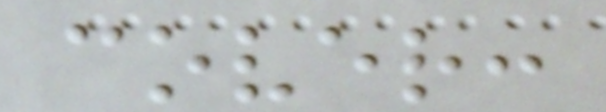cover:
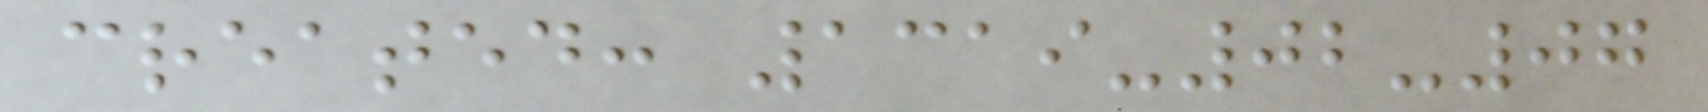created: 1319-02-07
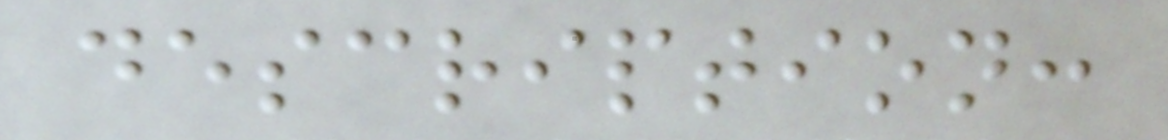description:
